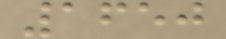1650
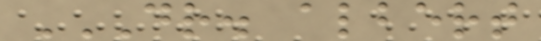DR. ALBERT
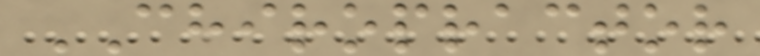CHIROPRACTOR
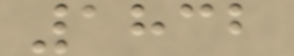1832
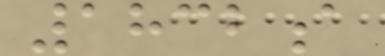1832a
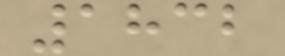1832
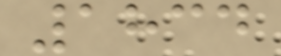1834
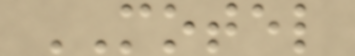MOTEL
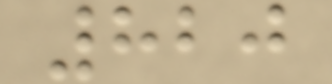820
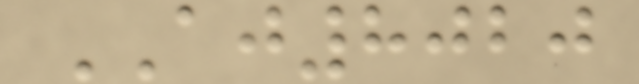AJ8020
